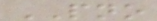PNO
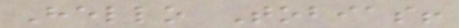Hello Tobias!
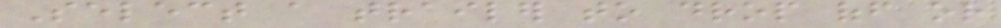Select a trailer to drop off or
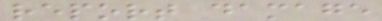report damage
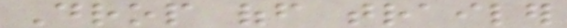Drop off trailer
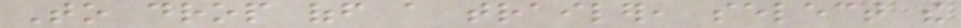To drop off a trailer, select the
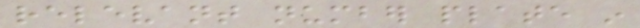relevant number plate in
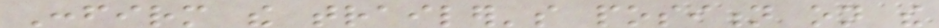Confirm the trailer's position on the
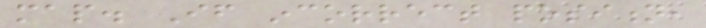map. If incorrect position,
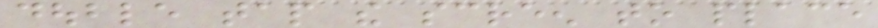double tap the screen to place
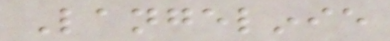Langelinie
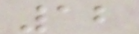12
